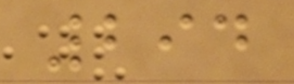294
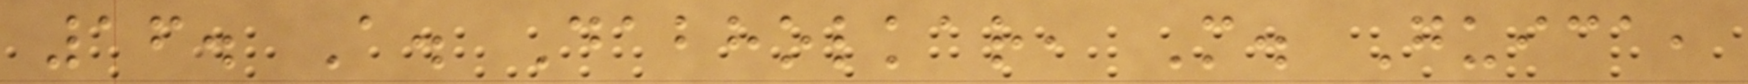16. A. Dabholkar, M. Guica,
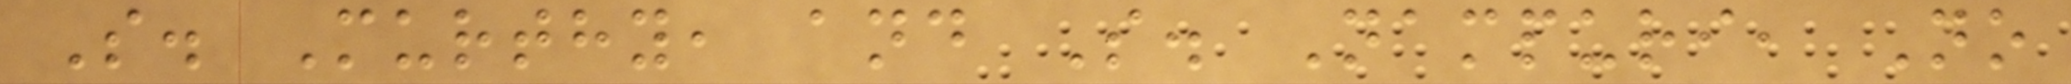S. Murthy, and S. Nampuri, No
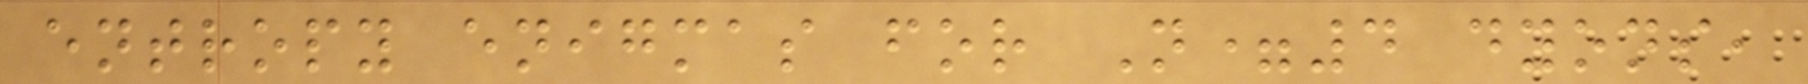entropy enigmas for N=4 dyons,
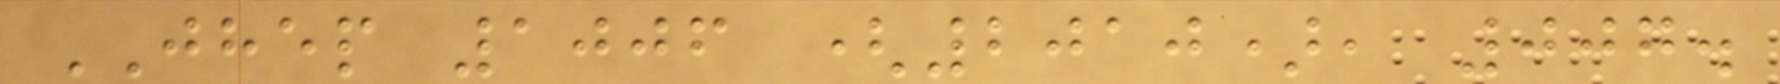JHEP 1006 (2010), 007.
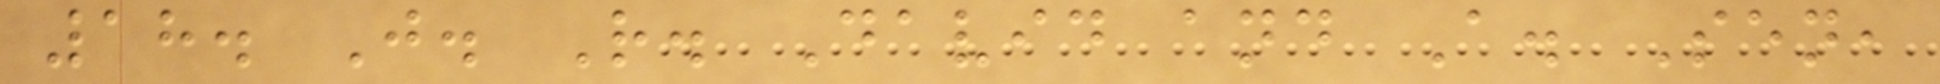18. J. R. David and A. Sen,
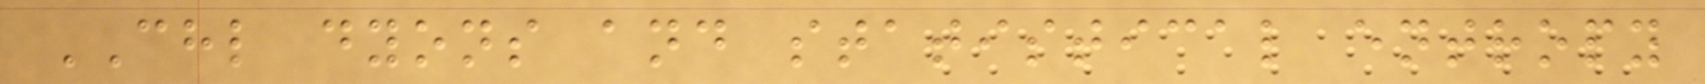CHL dyons and statistical entropy
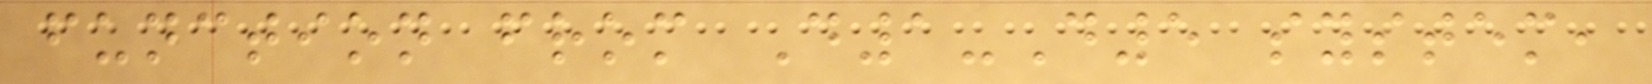function from D1-D5 system,
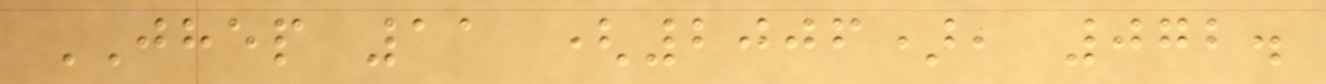JHEP 11 (2006), 072.
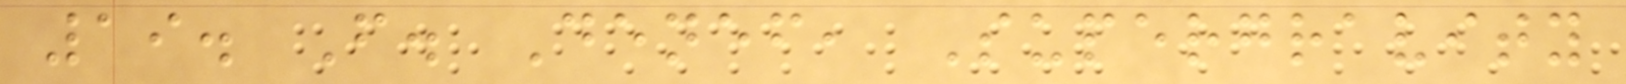19. F. Denef, Supergravity
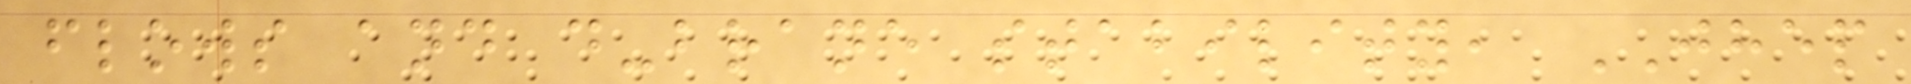flows and d-brane stability, JHEP
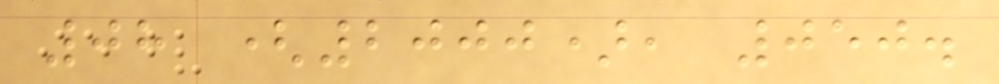08 (2000), 050.
